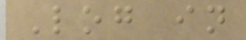Log in
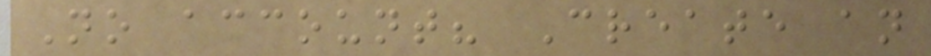No account? Create an
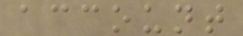account
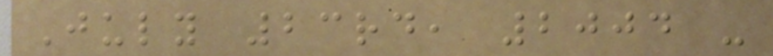July 23rd, 2004 -
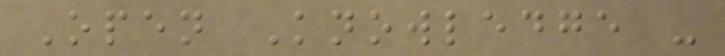Open Knowledge -
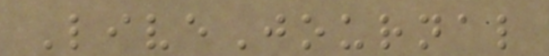LiveJournal
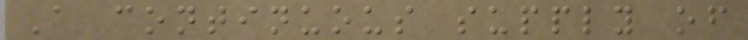A continuous supply of
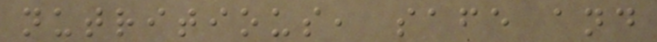nutritious, safe and
